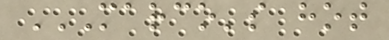MARCO'S HOT
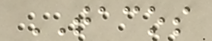TACOS
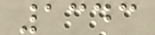1343
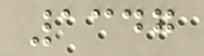1347
